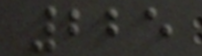225
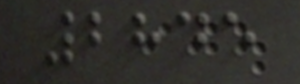2845
